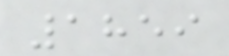1859
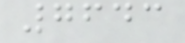7643
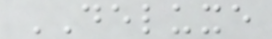DELUXE
